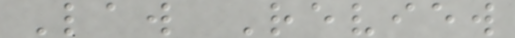Law Review
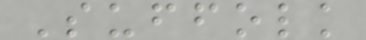Suffolk
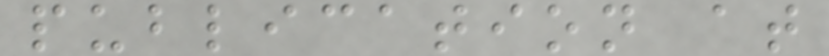publication at
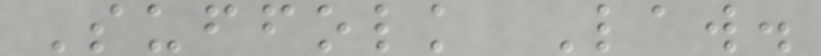Suffolk Law.
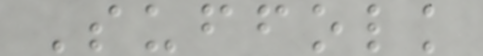Suffolk
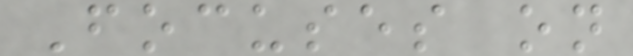Focuses on
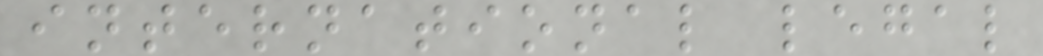international legal
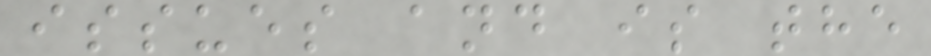issues and is the
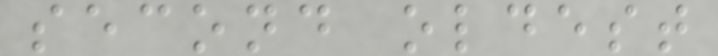second oldest
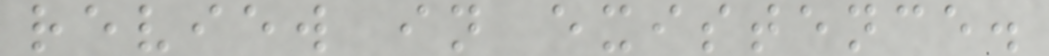review in existence.
